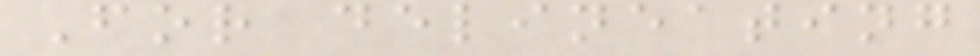For delineating
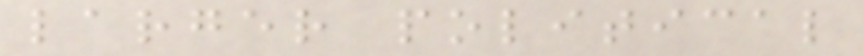larger political
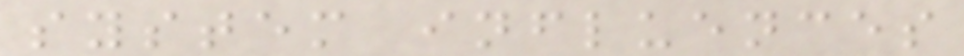system influences
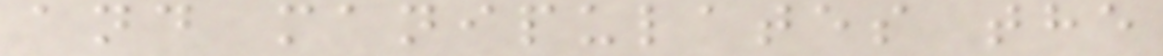and manipulates the
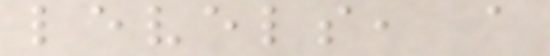levels, a
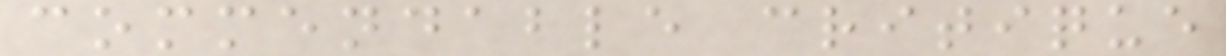commendable critique
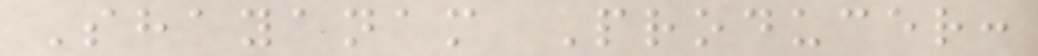Shayanam Producer:
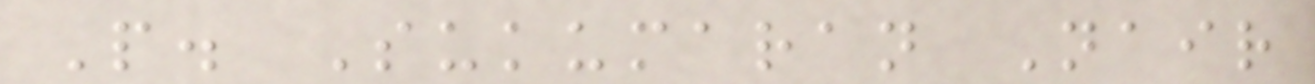P. Sukumaran Nair
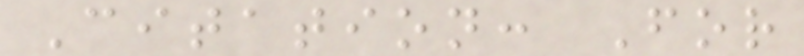Citation: For
